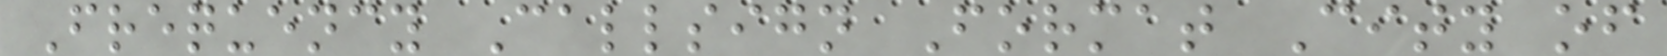Frequency Callsign Format City of
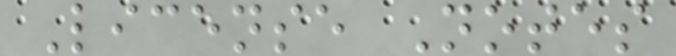License Notes
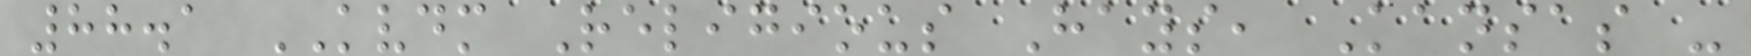88.1 KVDM Religious Hays, Kansas -
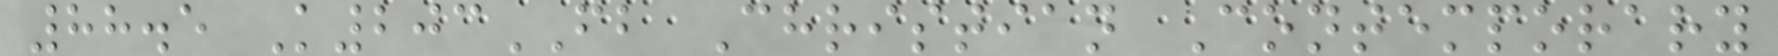88.5 K203FB Christian Contemporary
